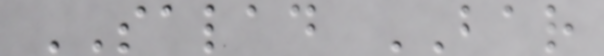SALAD BAR
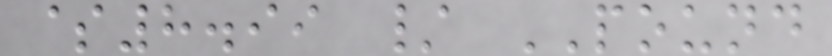$8.99 / POUND
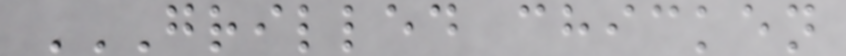GRILLED CHICKEN
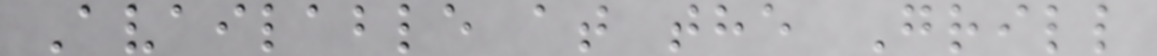Available at the Grill
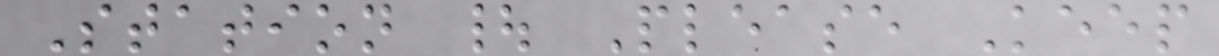Station | Please Keep
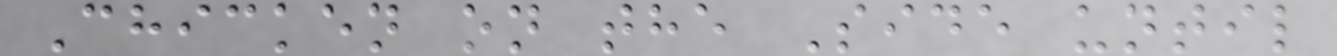Chicken on the Side until
